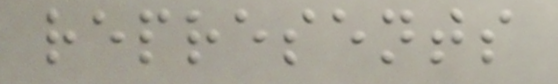represents
